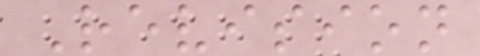Revision
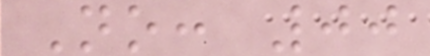No: 00
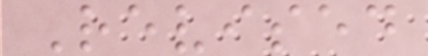Revised
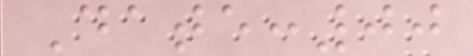Date:00
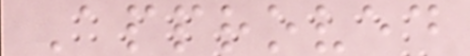Approved
